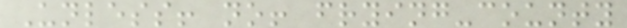Unless! no! frying-county
